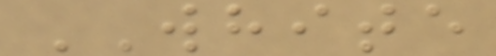WHITE
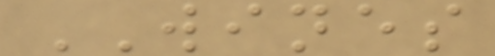WINES
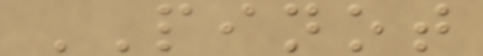PINOT
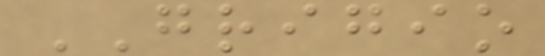GRIGIO
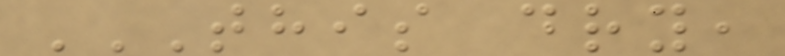THIS DRY,
